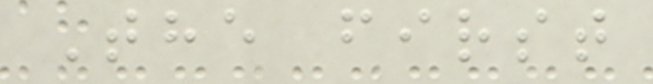The first
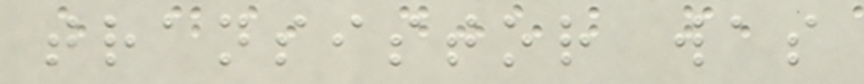transistor was
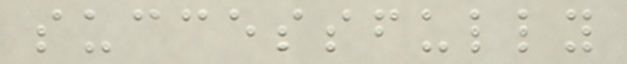successfully
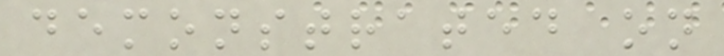demonstrated on
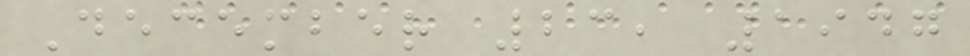December 23, 1947
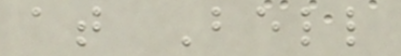at Bell
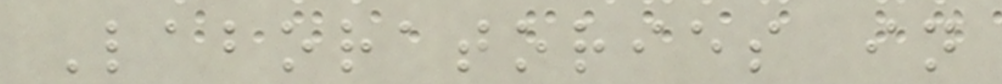Laboratories in
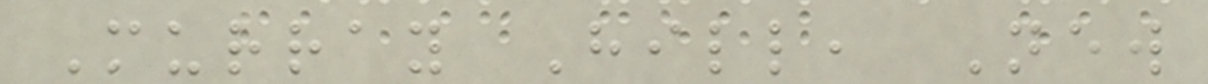Murray Hill, New
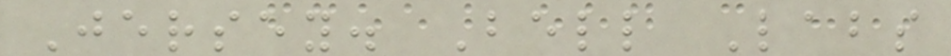Jersey. Bell Labs
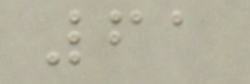61
